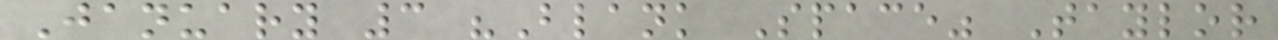January 3 "Blank Space" Taylor
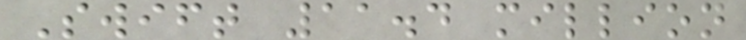Swift 11.4 million
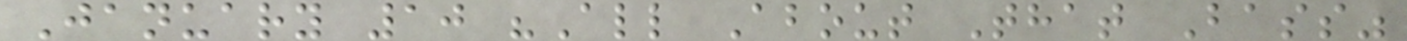January 10 "All About That Bass"
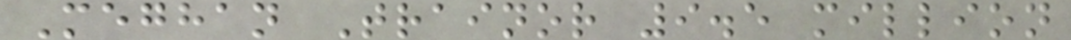Meghan Trainor 9.5 million
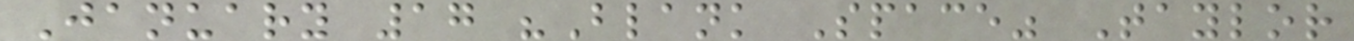January 17 "Blank Space" Taylor
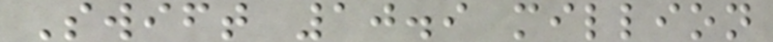Swift 10.9 million
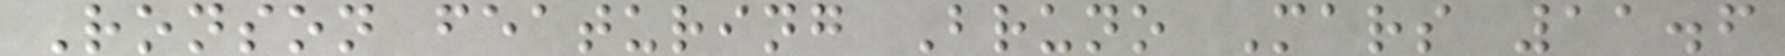Ronson featuring Bruno Mars 11.6
